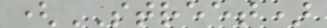(STREET)
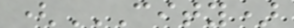(CITY)
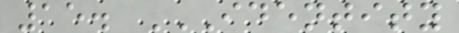15. IDENTITY
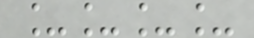____
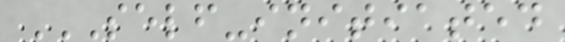SELF-INITIATED
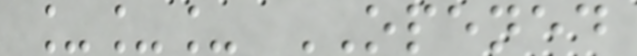___ OPENED
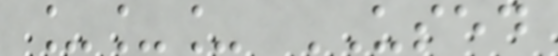___ USED
